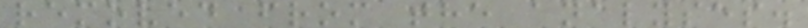removed from the analyses.
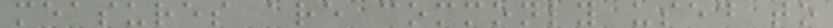measures are commonly used to
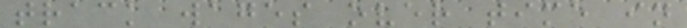track wages over time in
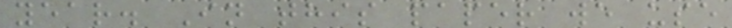year. In this paper we use
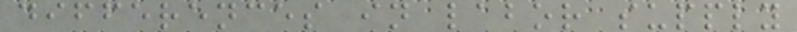differences in labor supply
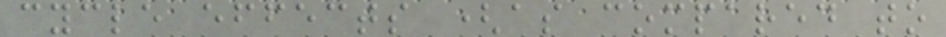cycle effects (as compared to
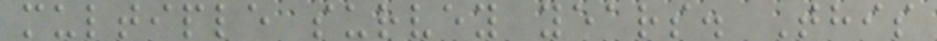multiple survey years. This
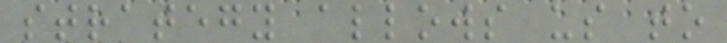strategy allows us to
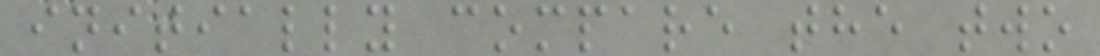initially compare the two
